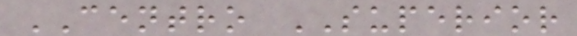CENTRO SUPERIOR
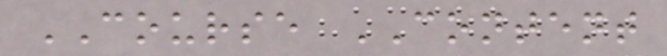COURSE CONTENT
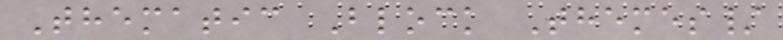Thematic Block Themes/
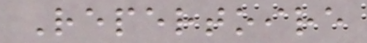Repertoire
